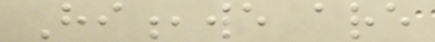Hi,we are
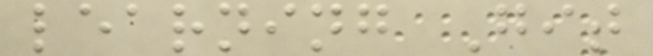learning Git
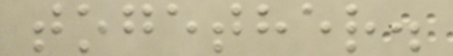together.
